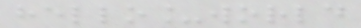hello_world
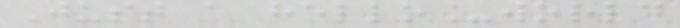Just a hello_world
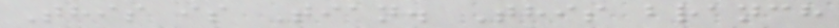This is Tian. This branch
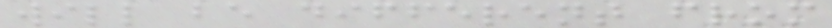will be different from
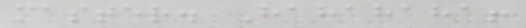master. Hahahaha!
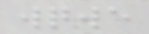wqwe
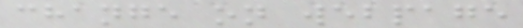change on webpage
